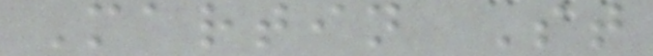Martin St
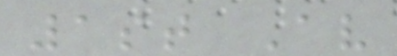1st Av
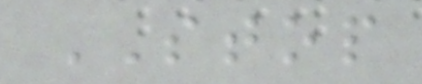STOP
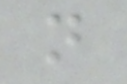n
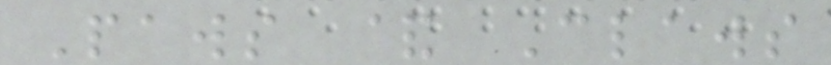Paws & Claws
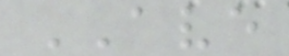AVE
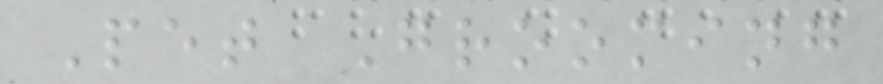Pet Grooming
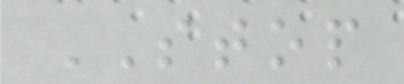STOP
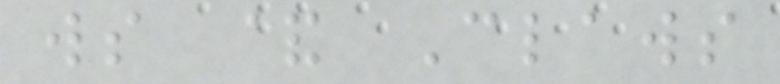ws & Claws
